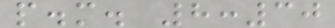p.m. 8:30
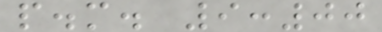p.m. 9:00
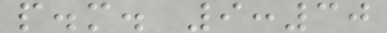p.m. 9:30
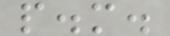p.m.
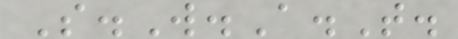S.W.A.T.
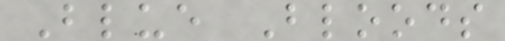Blue Bloods
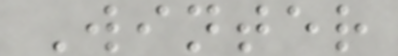Winter
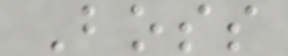Boss
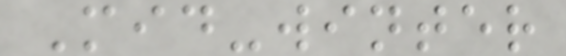Mid-winter
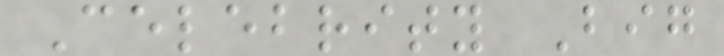Celebrity Big
